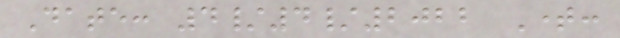Date: 4/4/2022 Time:
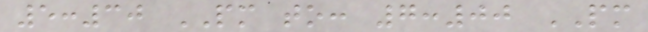5:30 PM to: 7:00 PM
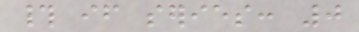# if series: 0
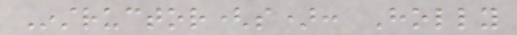Instructor(s): Holly
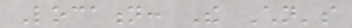Location: The Children's
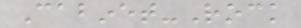Cabinet-Rock
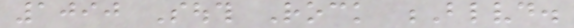1090 South Rock Blvd.
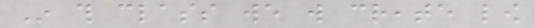In this class we will create low
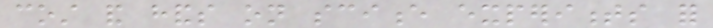cost and hands on science experiments for
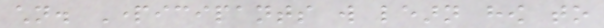children. Participants will learn how to
